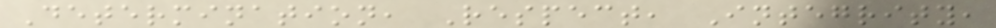Determination, Respect, Integrity,
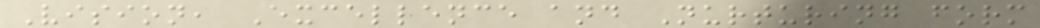Vision, Excellence and Nurturing form
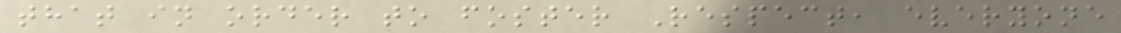that in order to foster Respect, everyone
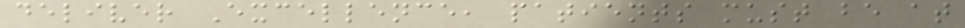deliver Excellence, patients must be at
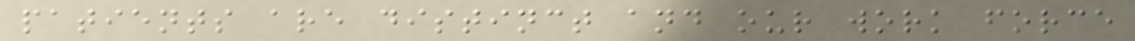patients are distinct and our work force
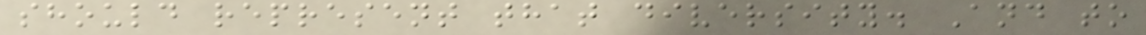should represent that diversity. And to
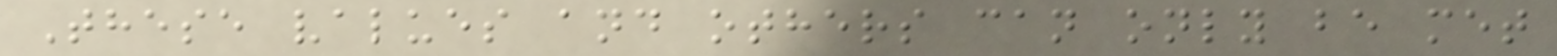These values and others can only be met
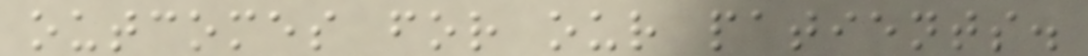outcomes for our patients.
